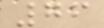76
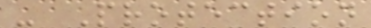- Protection
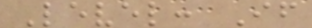Level: If
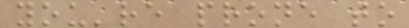you're prone to
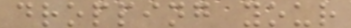dropping your
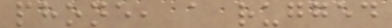phone, a rugged
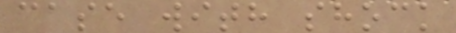case with shock
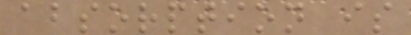absorption is
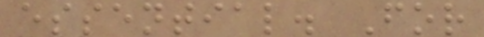essential. For
